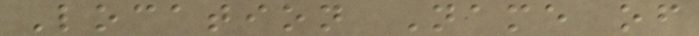Location Name of
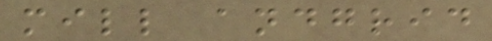mill andgrid
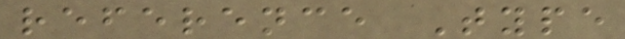reference Type
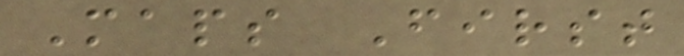Maps First
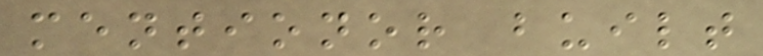mentionor built
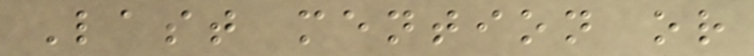Last mention or
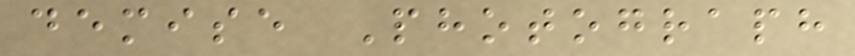demise Photograph
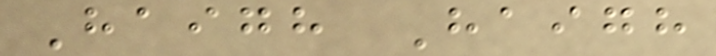Haigh Haigh
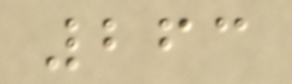263
